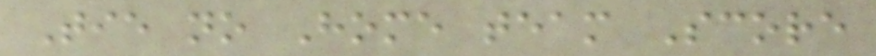Tie no Home team Score
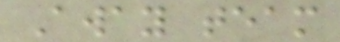Away team
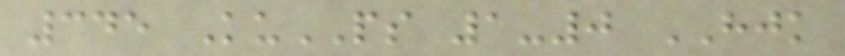345 KuPS 1-0 HJK
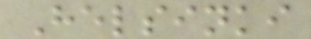Helsinki
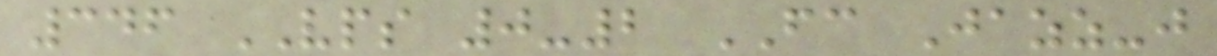346 VPS 0-2 FC Jazz-j
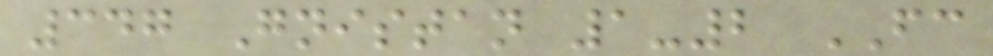347 Gnistan 1-2 FC
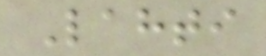Lahti
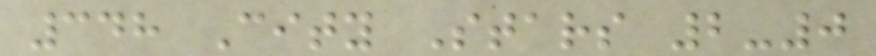348 City Stars 2-0
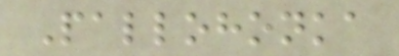Pallohonka
